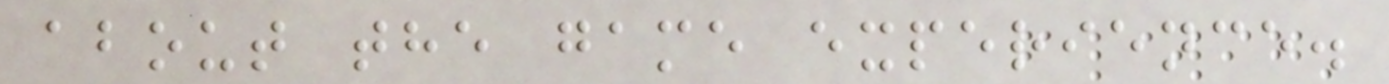about the game experience.
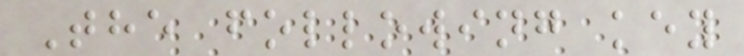The following key
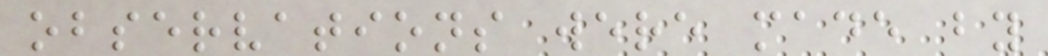observations were made by
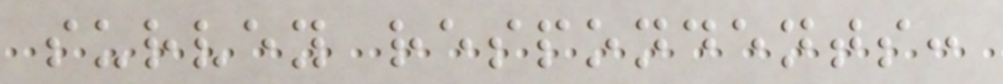survey respondents:
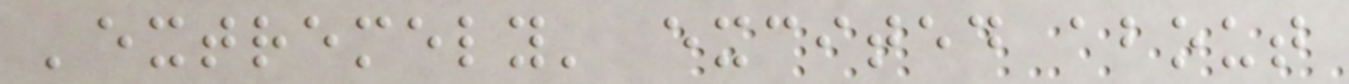'extremely' excited about
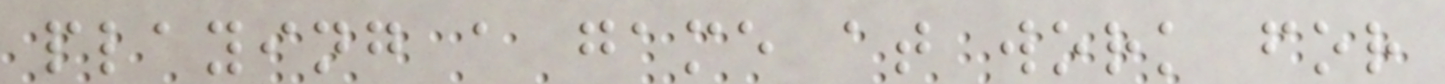playing a game at work for
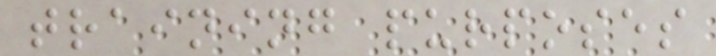training purposes
